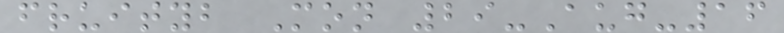fruityb Mon 29-Aug-16
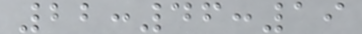22:46:19
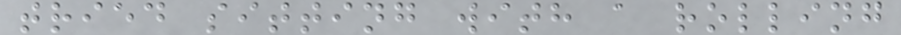tried sitting with a rolling
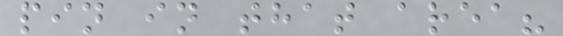pin in that area?
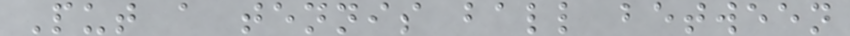Put a tennis ball between
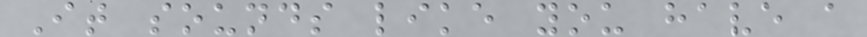It sounds like you have a
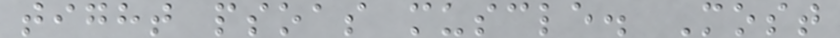tight psoas muscle. Most
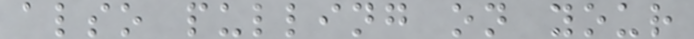also pulling on your
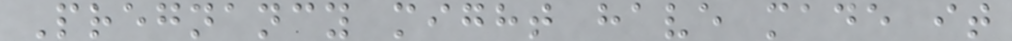Pregnancy might have made it
